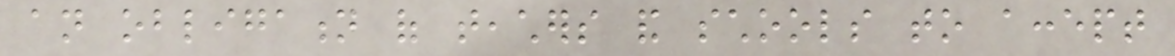an obligation of teachers and schools to accept
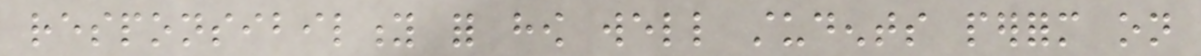responsibility for how well students perform on
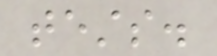tests.
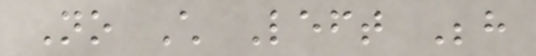No Child Left Behind
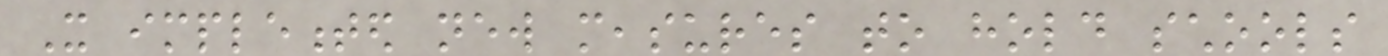It implemented new measures to hold schools
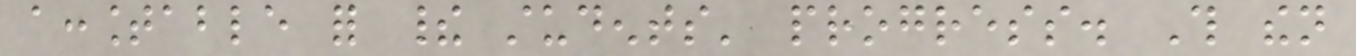accountable for their students' progress. This then
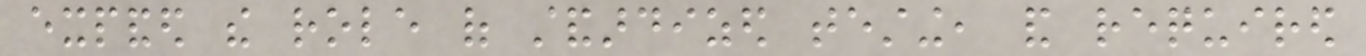expanded the role of standardized testing, and required
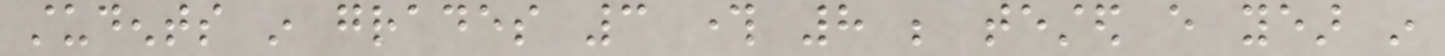students in grades 3 through 8 be tested every year in
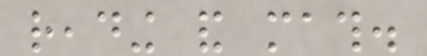reading and math.
